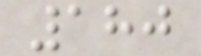180
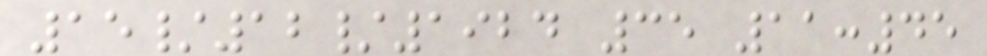15/12/1924 35 11:45
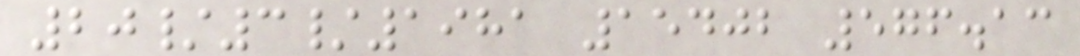20/3/1981 15402 576.13
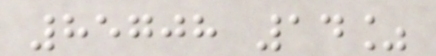85708 14%
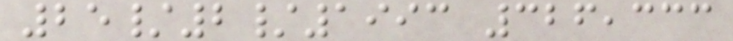25/2/1993 326,333
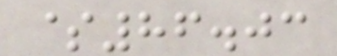$86.03
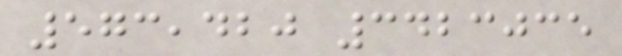573,420 3423035
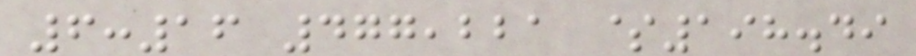6:16 477,221 $198.49
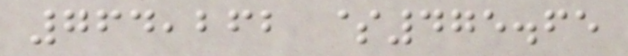764,262 $475.65
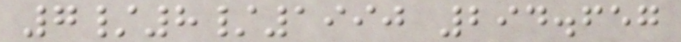7/8/1990 294.657
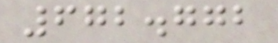672.772
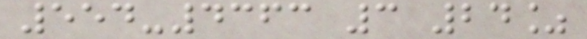554-4363 3 24%
